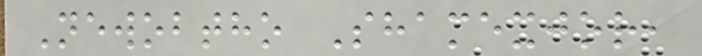Newobtho Shamexjor,
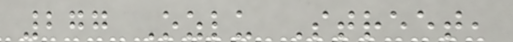277 Ozlu Street,
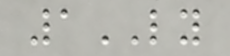1LY
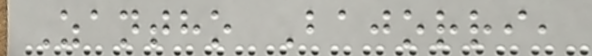Zantho Bajorri,
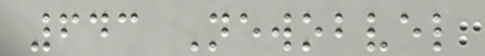643 Newobvel
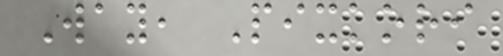Way, Pixkori
